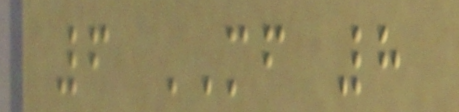6 MF 8
